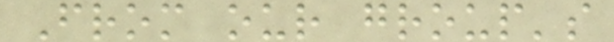From our group's
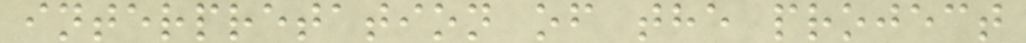interpretation of the project
